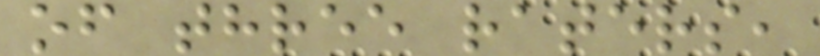of three raters,
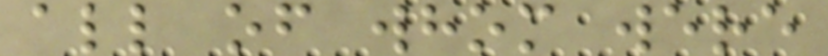all of whom were
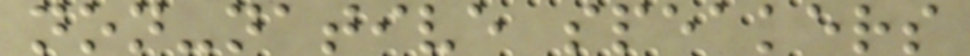non-native speakers
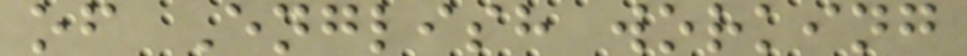of English working
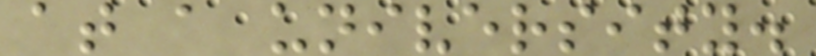at a university.
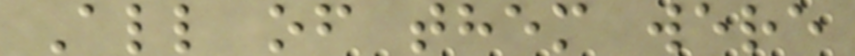All of them were
